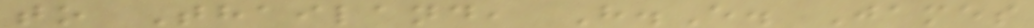to Thailand, H.E. James
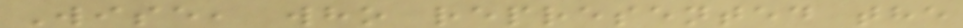Wise, who represented the
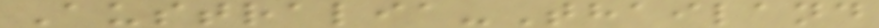Australia-Thailand
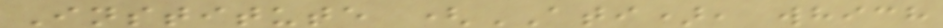Institute (ATI), which
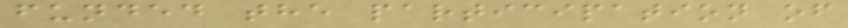funded the participation of
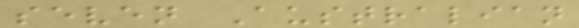seven Australian
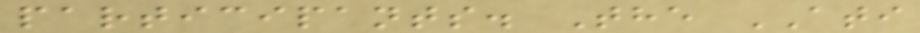participants. The ATI
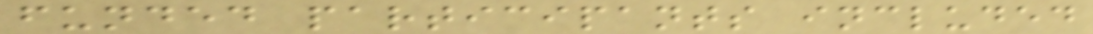funded participants included
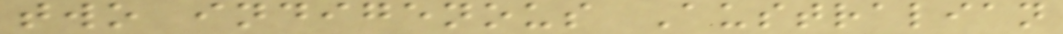two indigenous Australian
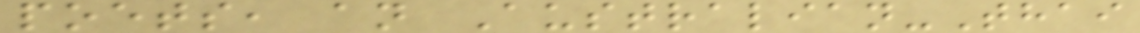poets, an Australian-Thai
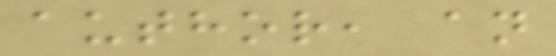author, an
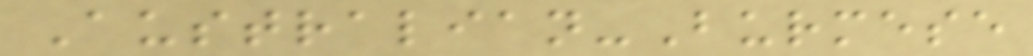Australian-Burmese
